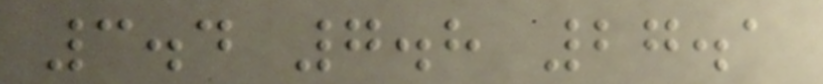3.4 7.8 27.1
